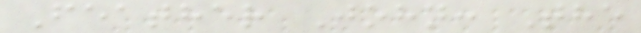Feather John: The
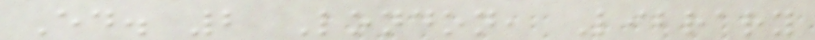Ed. 2 London, Library
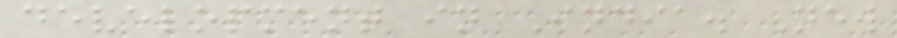development in India. New
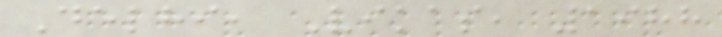Delhi, Vikas, 1988
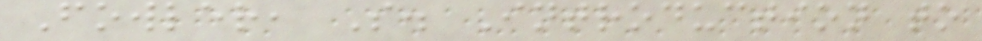Fowler, S. Introduction to
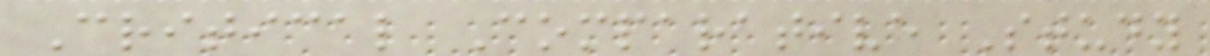Critical Comparative Study
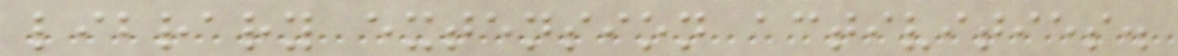library extension activities.
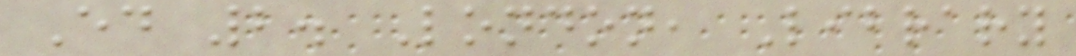Ed 2. London, Library
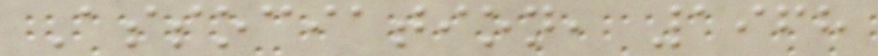Association, 1968
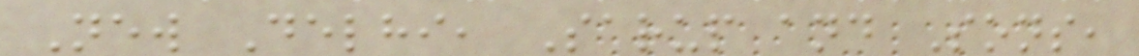New Delhi, Sarup and Sons,
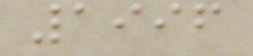1996
